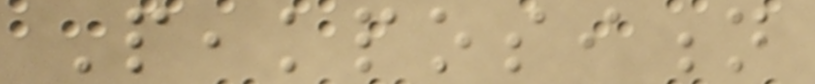Peakposition
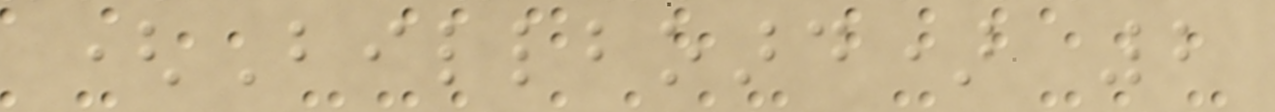(Billboard) 2
